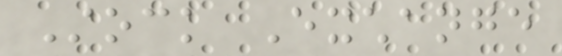Stock Exchange
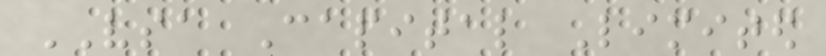VSA Capital Limited
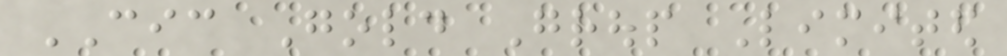CIC Gold Group Limited
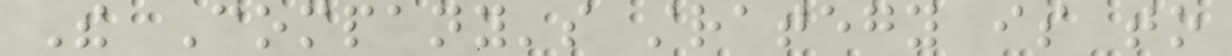The Company's strategy is to
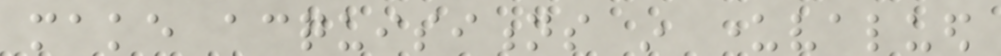make acquisitions in undervalued
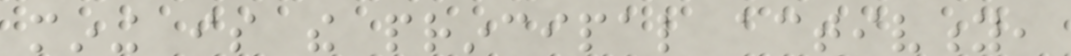mining is the principal activity,
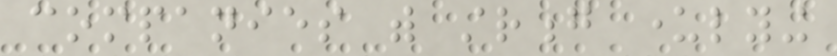companies with strong underlying
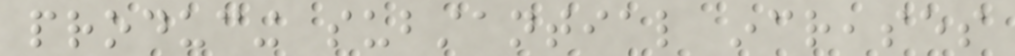producing substantial increases
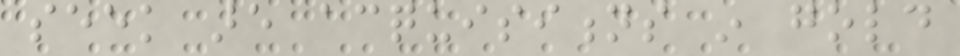seek are acquisitions in gold
